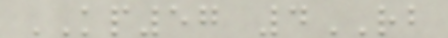KP57 4RB
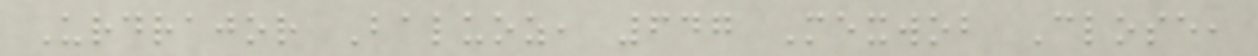Urdrajor Baluoz, 647 Mexwob Close,
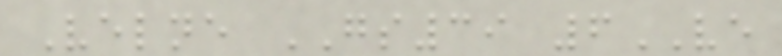Velne GS39 6VE
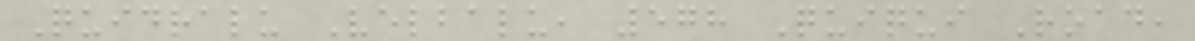Quidralu Velbalu, 578 Quiqui Road,
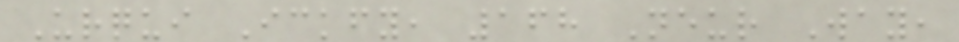Urqui Ickfy, 168 Neur Way,
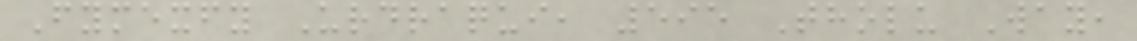Fymexfy Urdraqui, 595 Tholu Way,
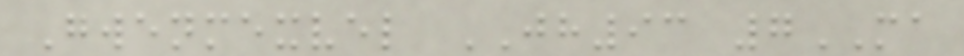Gwenmexvel JH93 7MA
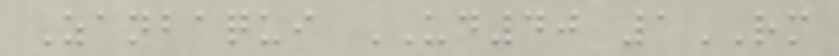Zanbaqui UD40 1RM
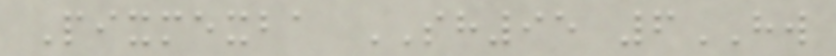Pixmexba SH95 6HW
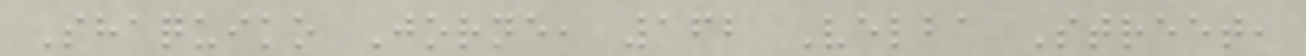Shaquiko Jorne, 162 Velba Street,
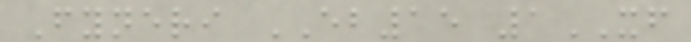Fyneri EB15 1XF
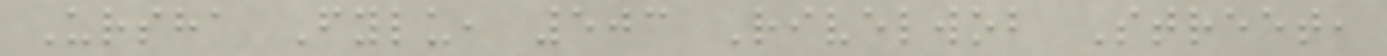Ursha Fylu, 503 Rivelwob Street,
